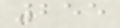255
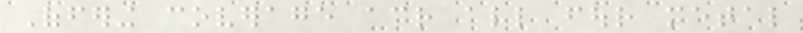Offering coverage across all four metal
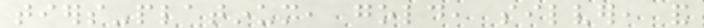tiers-platinum, gold, silver, and
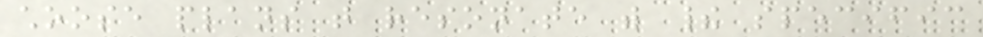choose plans that resonate with their specific
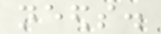needs.
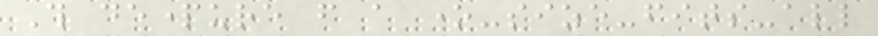This departure from a one-size-fits-all
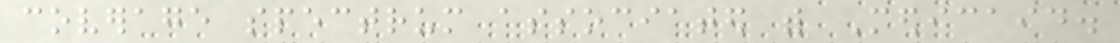coverage spectrum associated with Medicaid.
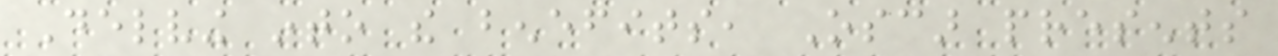Delving into the benefits, Oscar presents
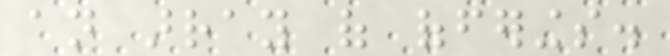an array of offerings.
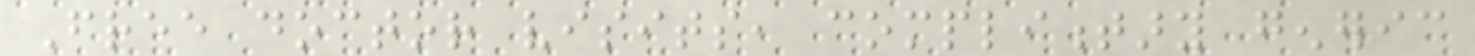Free doctor visits, complimentary generic
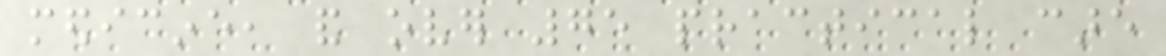medicine, and over 75 practical care
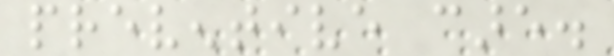preventive care.
